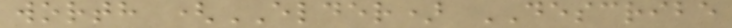worth (ELDER) DESCRIBE
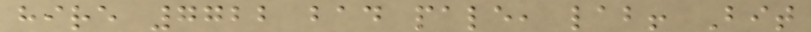hire 7722 bad pale, lab! Bit
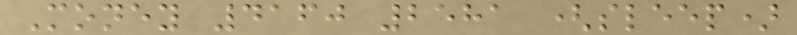Money 4160 2581 (sleep)
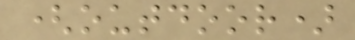(outdoor)
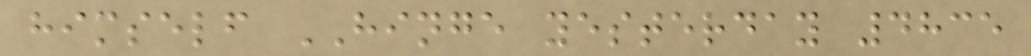himself HINGE yesterday 4835
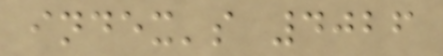index's 4026
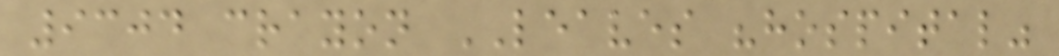9304 crayon LEAVES "hospital"
